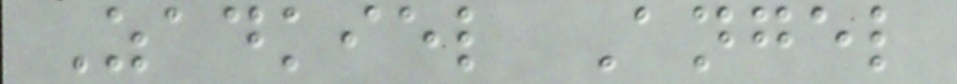Zadkiel Angel
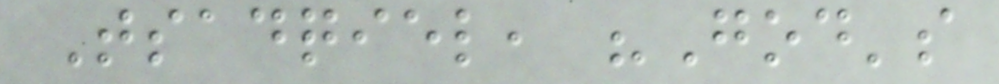Tsadqiel, "God's
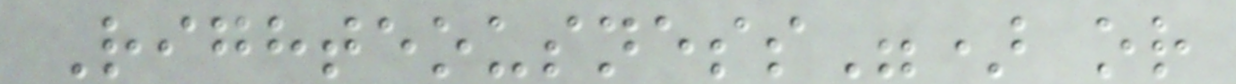Righteousness") or
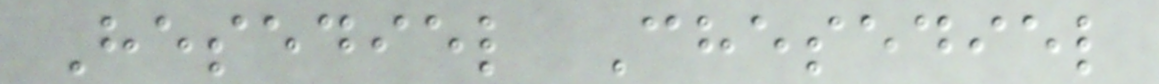Hesediel Chesediel
